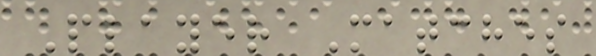Player Matches
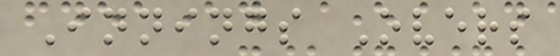Innings Overs
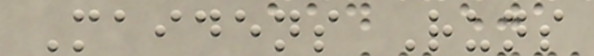Maidens Runs
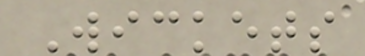Wickets
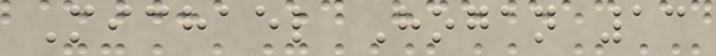Michael Hogan 13
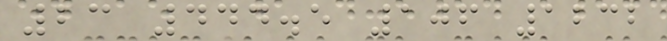23 444.5 106 1232
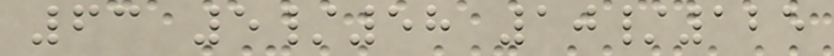63 5/58 10/125
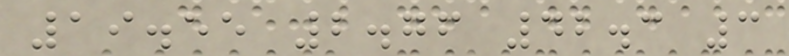19.55 2.76 42.3 3
